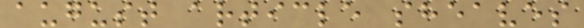august article sheaves
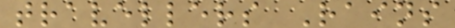travellers Rains
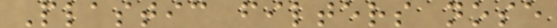Plastic filters nose
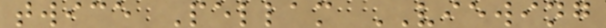twice Pellam VIEWING
